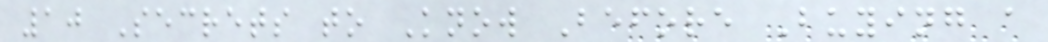10 Secrets to Know Before Buying a
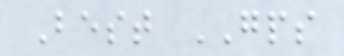Best GPS
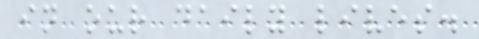in our daily lives.
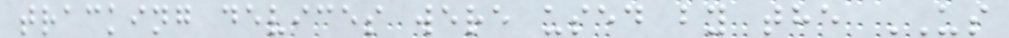tracking devices were used by the US
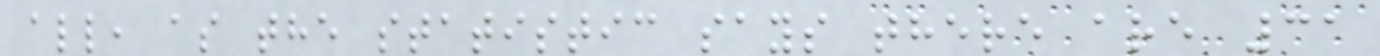all, as the statistic says there are 31
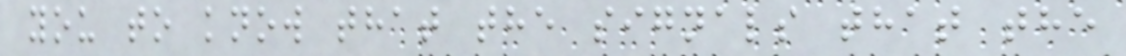you to know that the signals that the
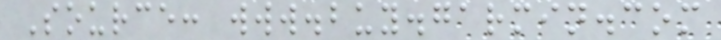Source: www.buy.garmin.com
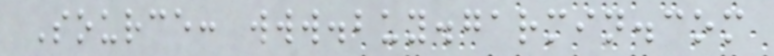Source: www.buy.garmin.com
